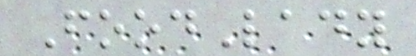FoodLady
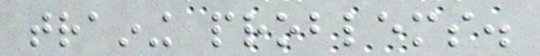training problems.
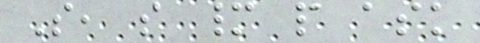So, so many people ask
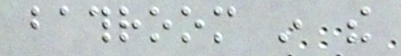bathroom in the
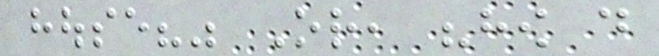house?" Or, "how do
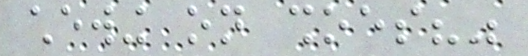chewing on shoes?"
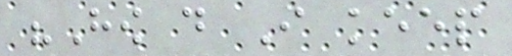"How do I keep
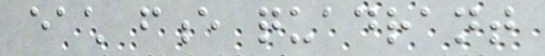each fence quadrant
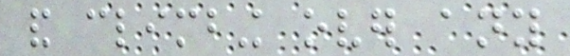and climbing over any
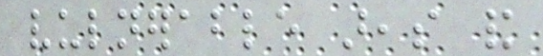vulnerable areas and
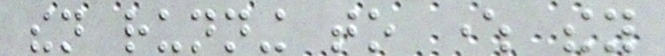then running to where they
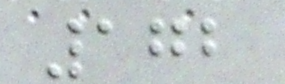172
